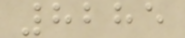8285
